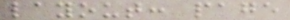layout: page
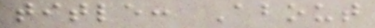title: About
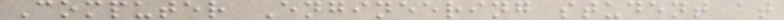Computer Engineering student at
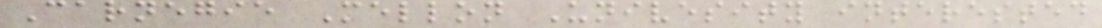Carnegie Mellon Univesity interested
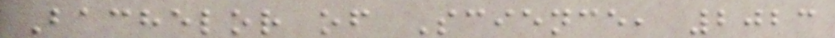Bachelor of Science, 2023
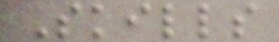Skills
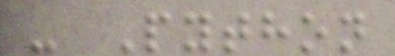- Python
